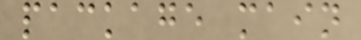package main
